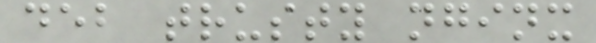deb trusty nginx
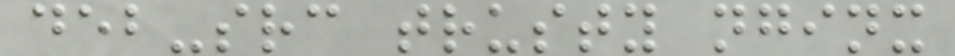deb-src trusty nginx
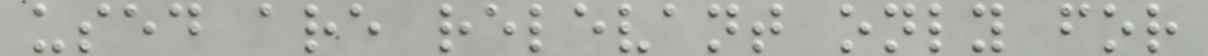used are relevant only for
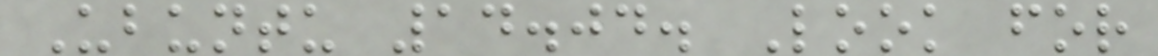Ubuntu 14.04. Look for
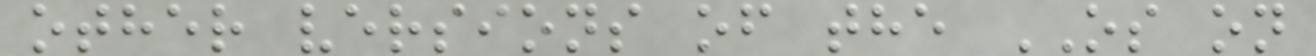other versions of the OS on
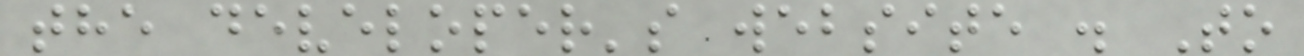the developer's website . To
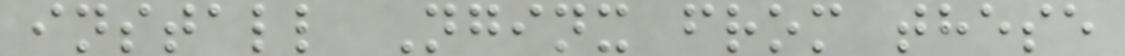install Nginx from these
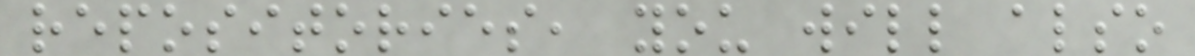repositories, you will also
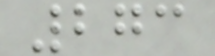273
